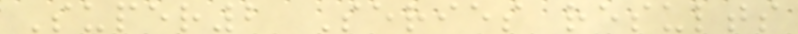Super2 Series results
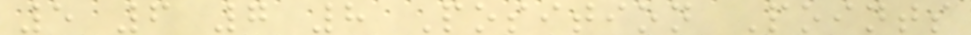5 6 7 8 Position Points
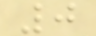0
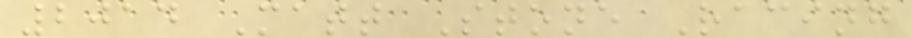2014 Matt Stone Racing
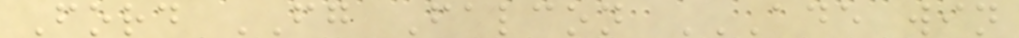Ford FG Falcon ADE WIN
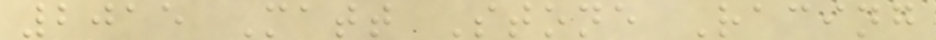2015 Matt Stone Racing
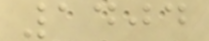1404
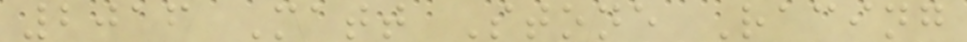2016 Matt Stone Racing
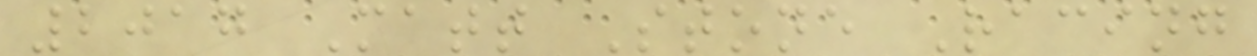2017 Matt Stone Racing
